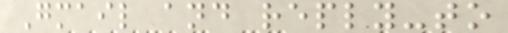Gmail and reply-to
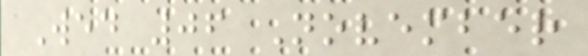Wed 06 November
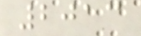2013
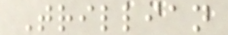Trillian
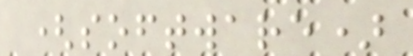(software)
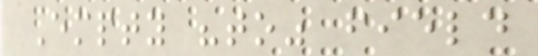Empty "to" field
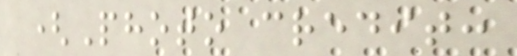(Photo credit:
